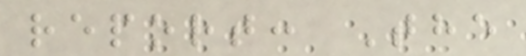report: The
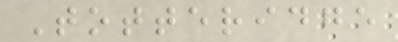Totteridge
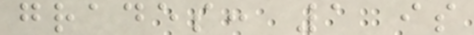grades: 1 is
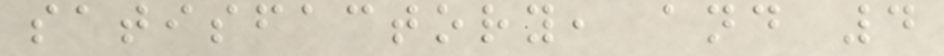satisfactory, and 4
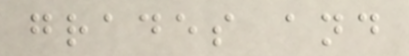grades and
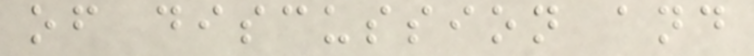of discussion and
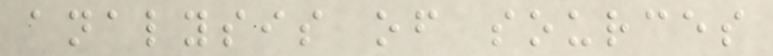analysis of sources
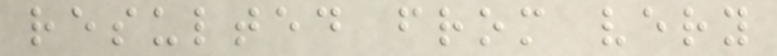resulted from very
